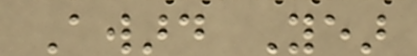Award Year
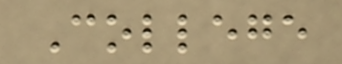College
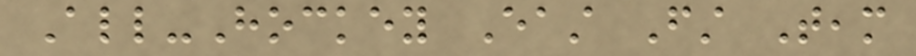All-Hockey East First Team
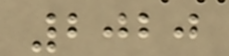2020
